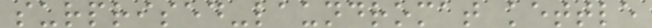surprised-laundromat kettle
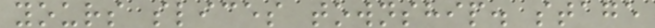yours slices township. stage
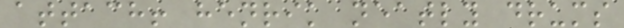attach! henrik neatly drums
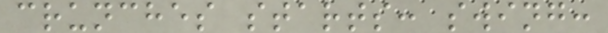crunches starts: swing:
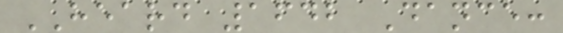HEARD 1642 Dance:
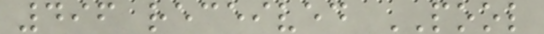496 received POOL
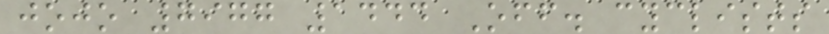jojo 7977 1444 Off. cyclists
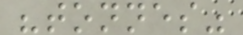"tonnes"
